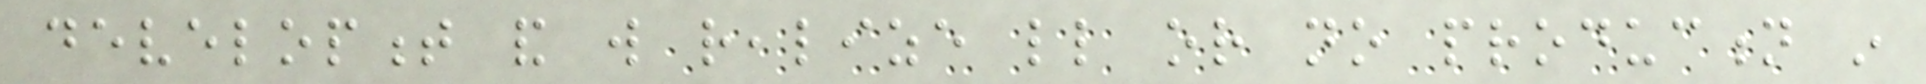development and will realize little or no production in
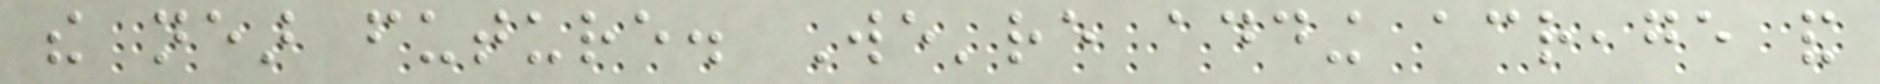the near future. We're adding acreage and
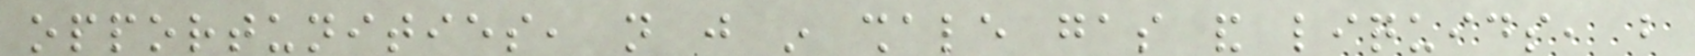opportunities, not just in shale gas and liquids, but
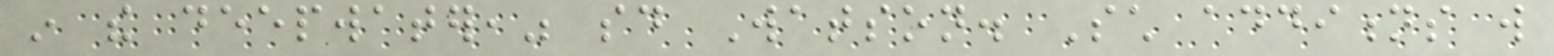in the deepwater," said Watson. Such additions will
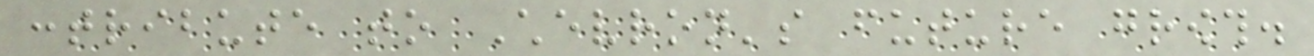contribute to Chevron's future growth.
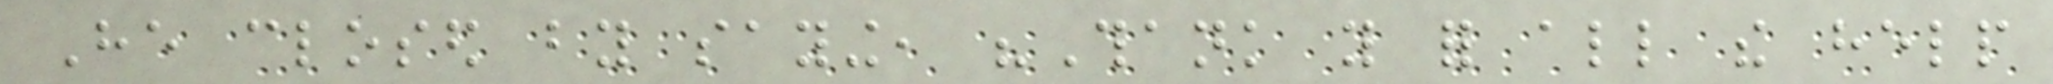He closed by saying, "Thank you for all the help
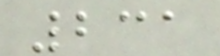231
